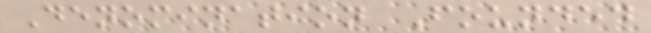Denomination Founded
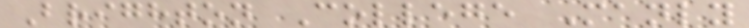Brighton College Manly
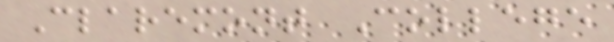Claremont College
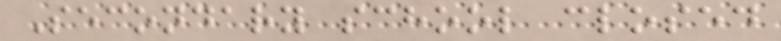Secondary school closed
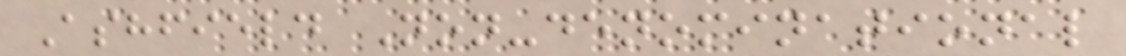Ashfield Non-denominational
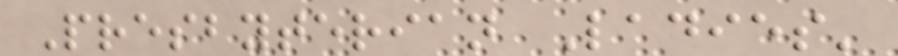Presbyterian Ladies'
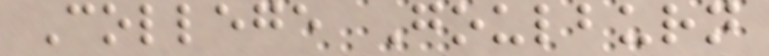College Goulburn
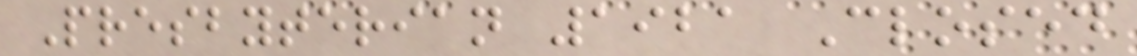Presbyterian 1921 Closed
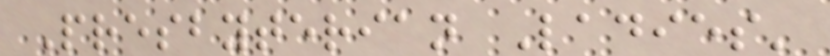Presbyterian Ladies'
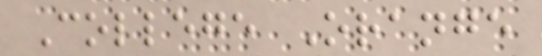College Orange
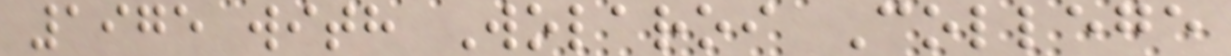1975 with Wolaroi College
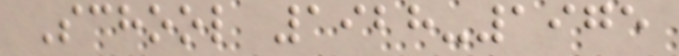School 1928-1975
